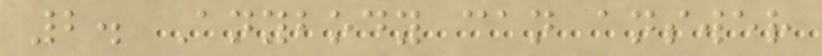2. Anybody can answer
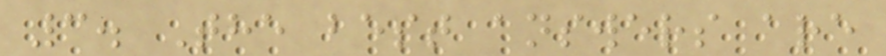3. The best answers are
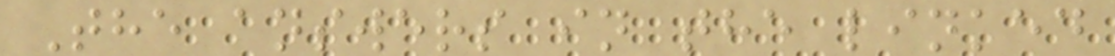The answers in the linked
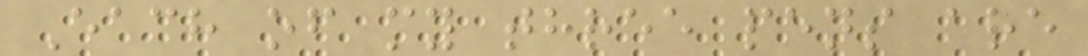Each of my three pens are
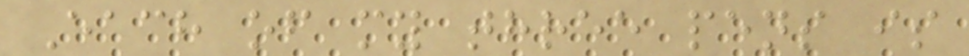Each of my three pens is
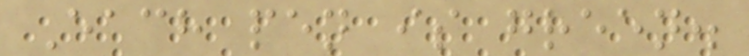Each pen is green.
